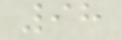98
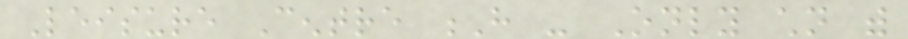Leisure Centre H - Only children with
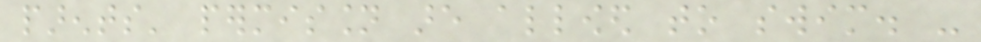parents' permission are allowed to swim. -
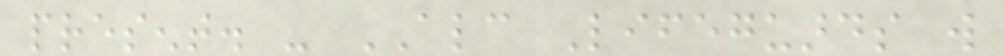present. - ALC Lifeguards will
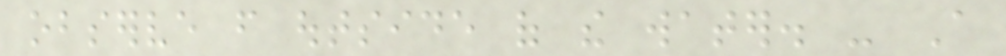observe from outside of the water. - A
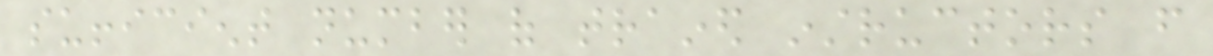sufficient number of trained instructors from
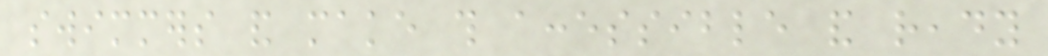swimmers and make this accessible and ready
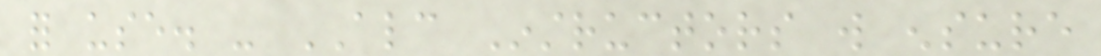for use. - ALC Instructors will ensure
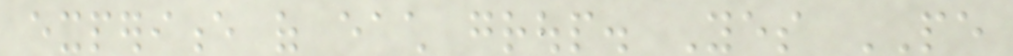experience of each group. Yes PE
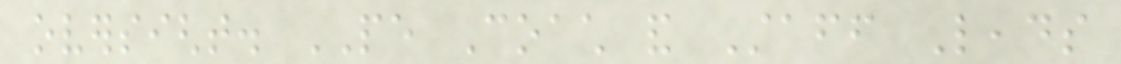oversight. PE Coach and Staff Leads
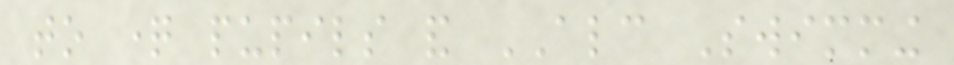to question pupils and ALC Swimming
